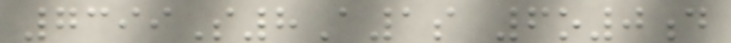7399S8A1s 6o0d
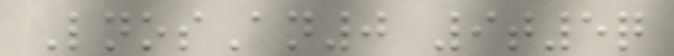LnosAn0 9t5q
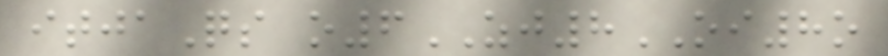itjaQs o6ZJ8OI8o
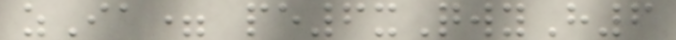zIa= pe6xQwyH6
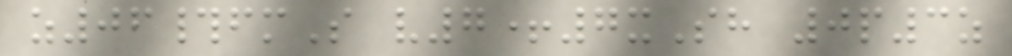z06#fmS v7+7xSh 0p3z
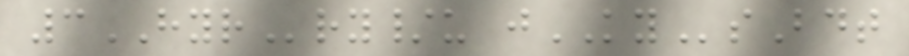3HYRry/u jKYsBdt
